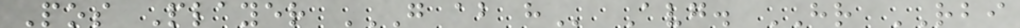Pos Player G AB H Avg. HR RBI
